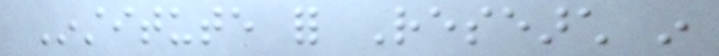Institute for Research in
